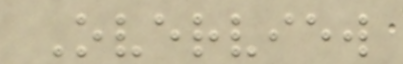Overview
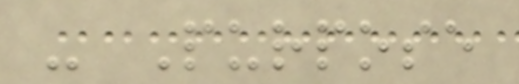- Purpose
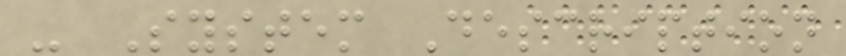- System Description
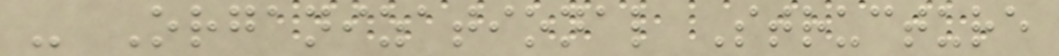- Organizational Structure
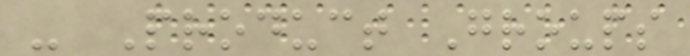- Product Groups
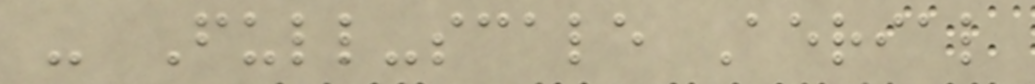- Full-scale Aerial
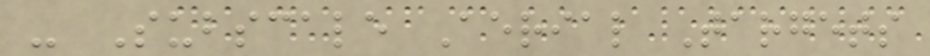- Subscale Aerial Targets
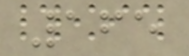165
